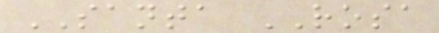SANTA ROSA
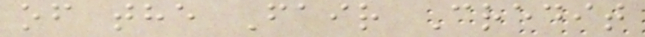of the Fair Credit
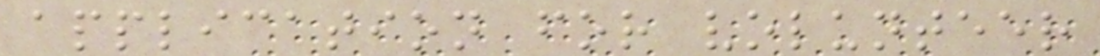application for volunteer
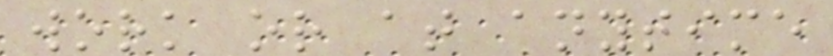work or at anytime
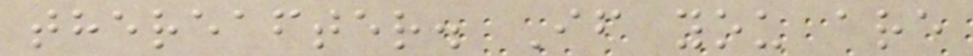thereafter. If you are
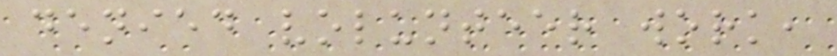denied volunteer work,
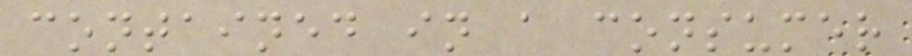contained in a consumer
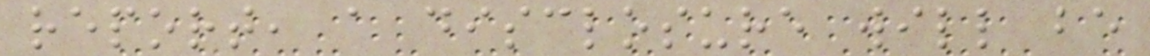report, a disclosure will be
